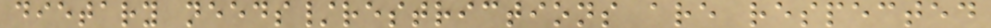dietary needs/restrictions are respected
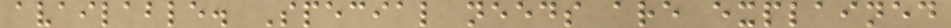available. Special needs are explained
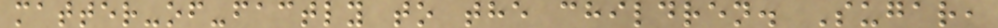matter-of-factly to the children. Sugar,
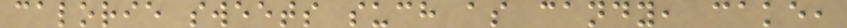calorie sweets such as candy, cake,
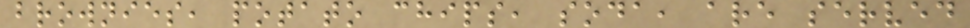brownies, potato chips, soda, are served
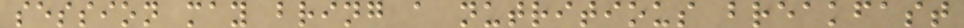session may bring a nutritious breakfast
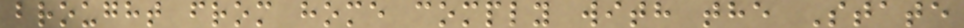brought from home comply with the State
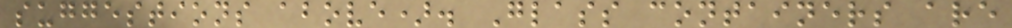suggestions above). Glass containers are
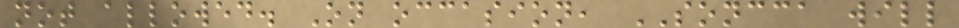not allowed. On occasion, SONCCA will
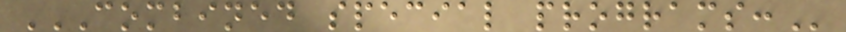COMBINED SPECIAL PROGRAMS:
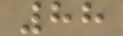88
